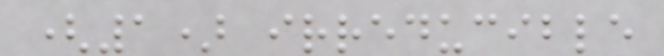(1) irreducible
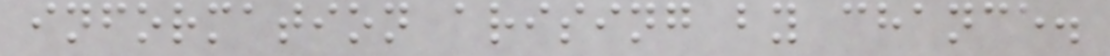information arising by chance.
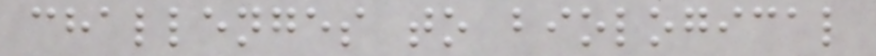challenges to biological
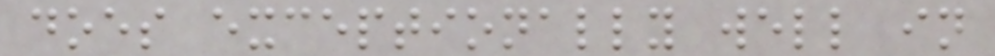does exceptionally well in
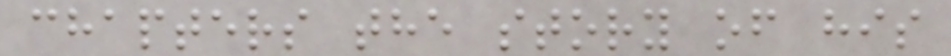chapters the story of his
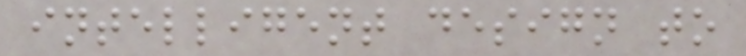intelligent design to
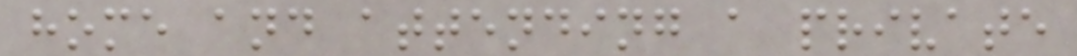home and attending a private
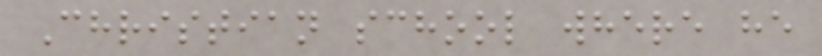Christian school where he
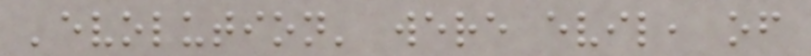'evolution' were evil, of
